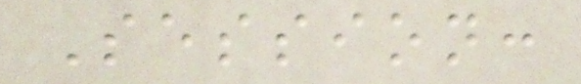Session:
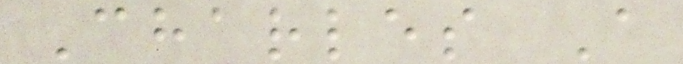Charles A
